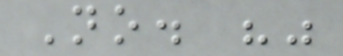No. ""
